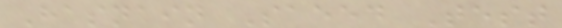Hasnain Saeed Test
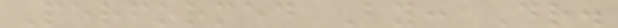Performed By: Dr.
